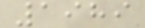1989
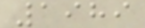1989
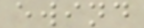ewind
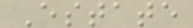Estate
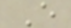E
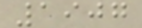1907
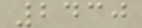2430
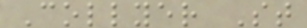Collyer St
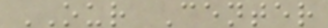OUR Center
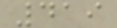419
